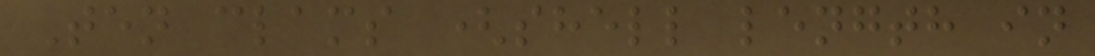Ten clams (shell length in
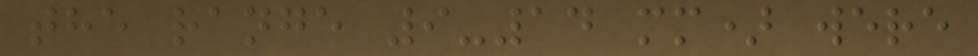the range 9-14 mm) were
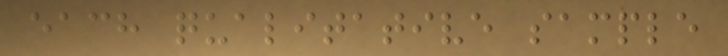each qualitative sample
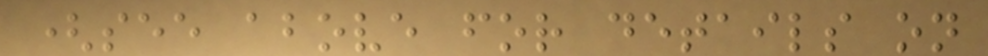(see above for details on
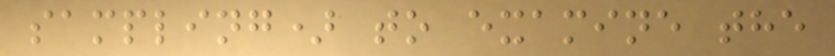sampling) to examine the
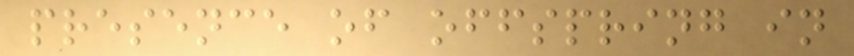presence of offspring in
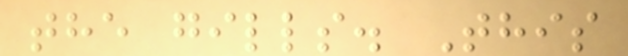the gills. This
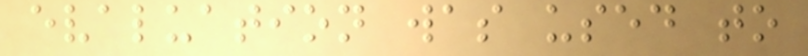evaluation was used to
